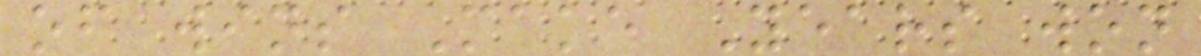of wins Make Years won
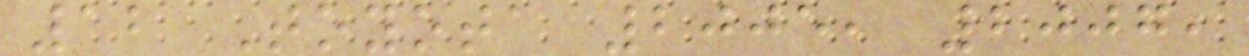12 Toyota 2005, 2007,
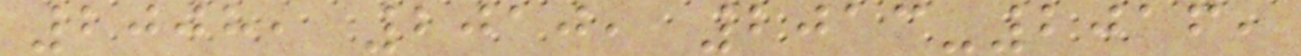2008, 2010, 2013-2016,
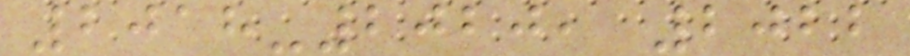2018-2020, 2022
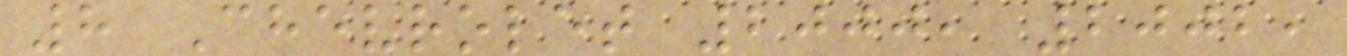8 Chevrolet 2000, 2002,
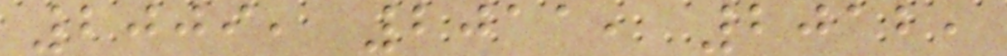2009, 2011, 2012,
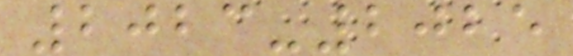2023-2025
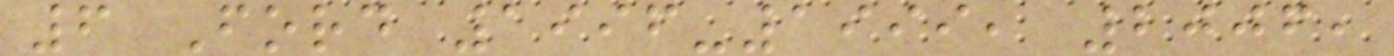6 Ford 1996-1999, 2006,
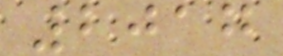2017
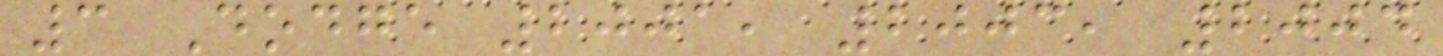3 Dodge 2001, 2003, 2004
